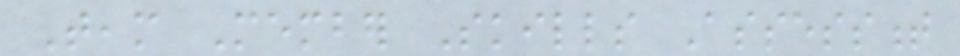Team Member Skills Assessment
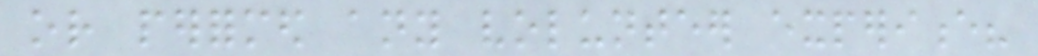or performed any volunteer experience?
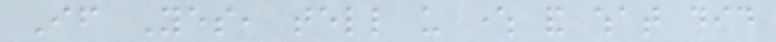If Yes, tell us where and what did
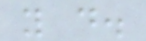you do.
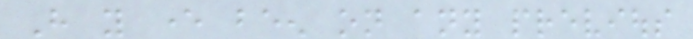Have you ever been on any previous
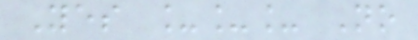Yes ___ No
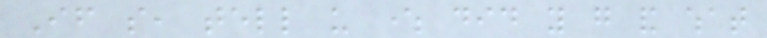If so, tell us where did you go and what
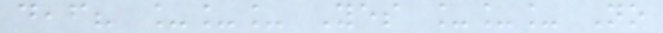deaf? ___ Yes ___ No
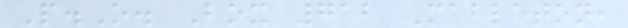P.O. Box 712 Mableton,
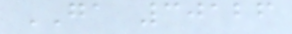GA 30126
